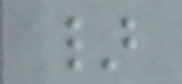}
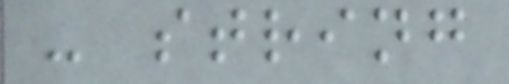- string
